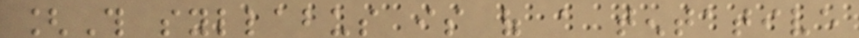[This syllabus is of a tentative
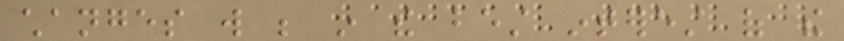changes will be in the best interest of the
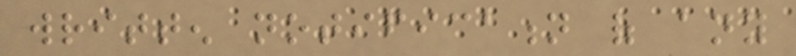written notification of any
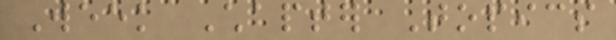Week Chapter Topics
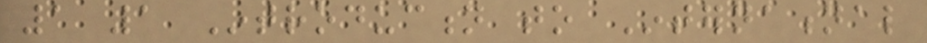1 1 Introduction to International
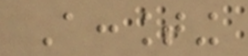Accounting
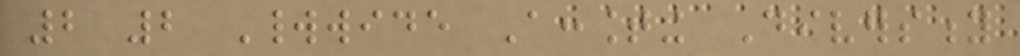2 2 Worldwide Accounting Diversity
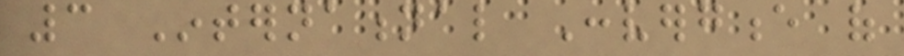3 International Convergence of
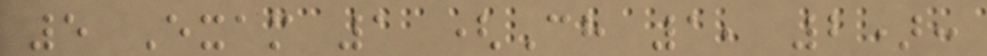5 Exam 1 (Ch 1, 2):
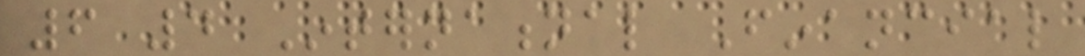6 4 International Financial
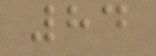84
